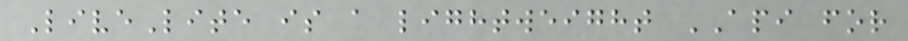LiveLite is a lightweight API for
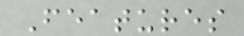Features
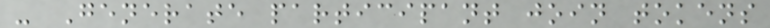- Generate participant join tokens
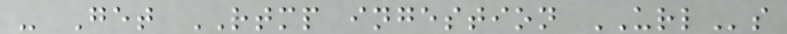- Get RTMP ingestion URLs
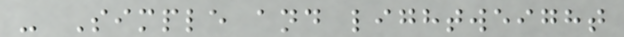- Simple and lightweight
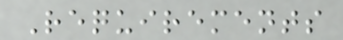Requirements
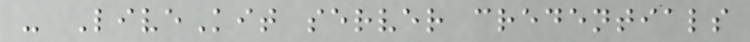- LiveKit server credentials
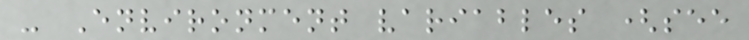- Environment variables (see
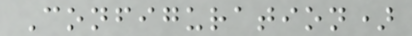Configuration)
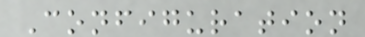Configuration
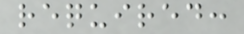required:
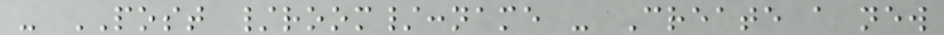- POST /room/:name - Create a new
